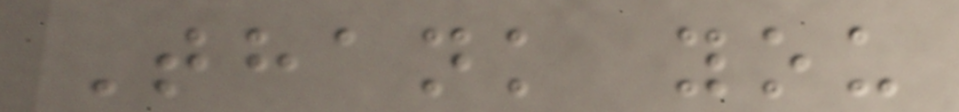Thank you
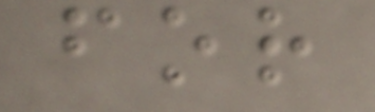for
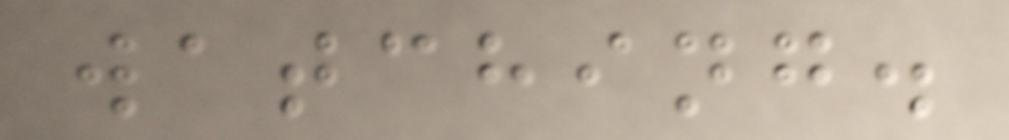watching.
